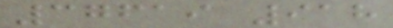37619 918
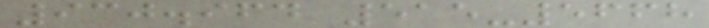930.964 515-5668
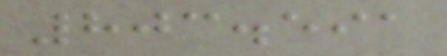803.591
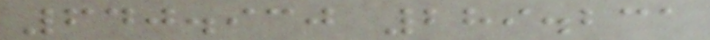640.930 289.231
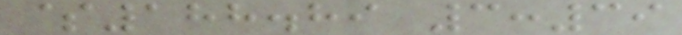$188.89 3:39
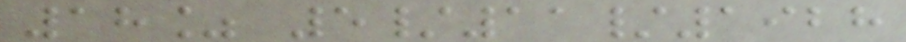18% 5/11/1928
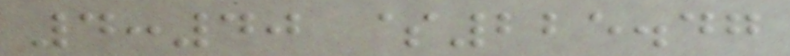4:40 $225.47
